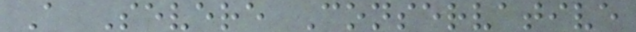A Severe Conservative
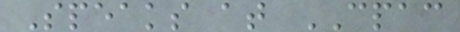Speaks at CPAC
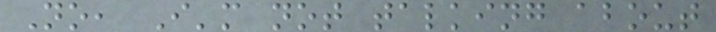No, I'm not talking about
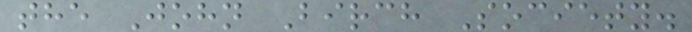the John Birch Society.
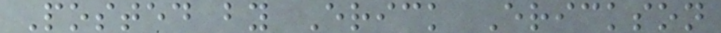Posted by Erick Erickson
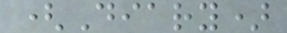(Diary)
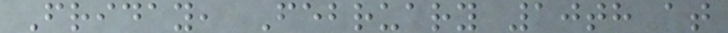Friday, February 10th at
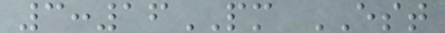3:16PM EST
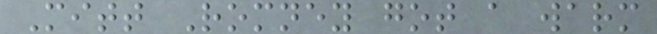Mitt Romney got a warm
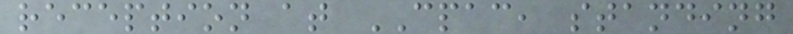reception at CPAC, standing
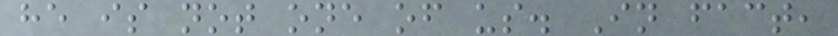he is not one of us. In fact,
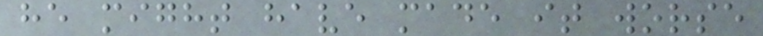he might have made it worse
